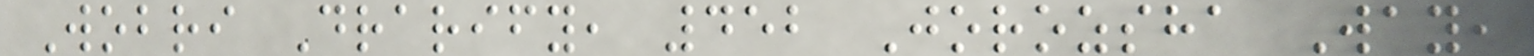Wobri Drarify, 452 Jorozsha Way,
